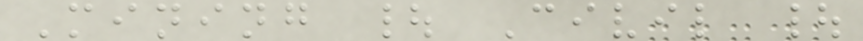Mining | Civil |
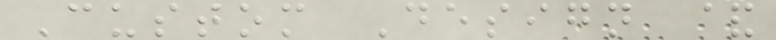Custom Design &
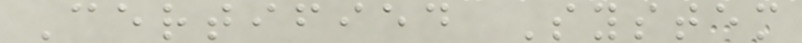Certified System
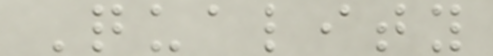Quality
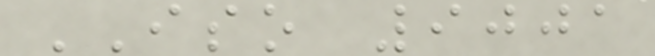ISO 9001
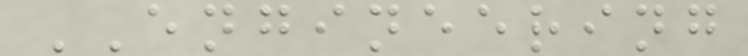ENGINEERING
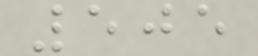505
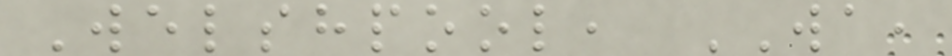Welshpool, WA,
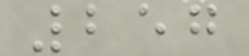257
